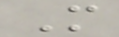M
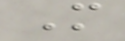M
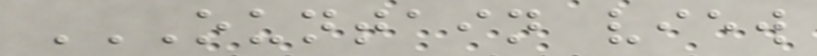OUNTAIN VIEW
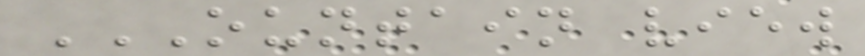OUNTAIN VIEW
